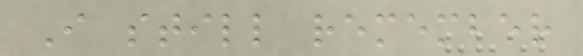I still remember
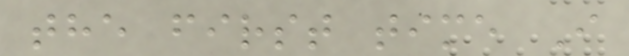the first time I
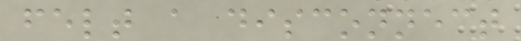felt a disconnect
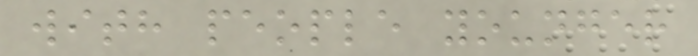with people younger
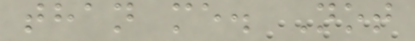than me. Not
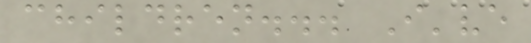children... I've
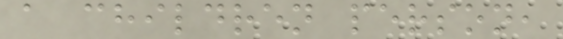a children person,
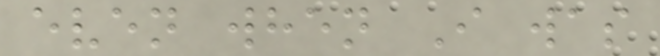even when I was
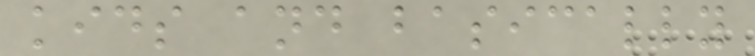kids and basically
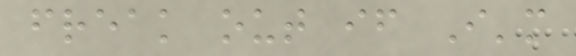freak out if I'm
